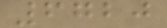6720
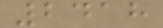2418
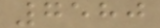7580
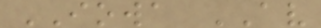IOWA AV
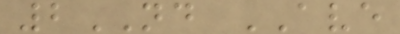2ND AVE
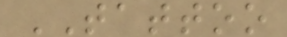TATTOO
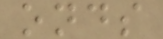onds
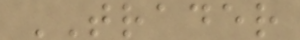TRADER
